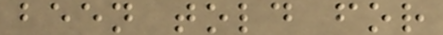been told for
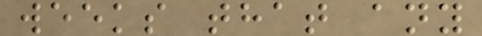weeks that any
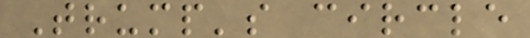Trump's circle
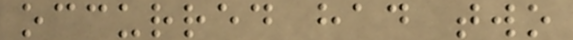occurred had two
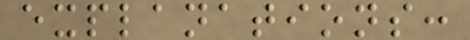explanations:
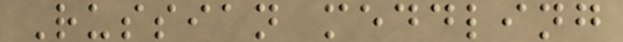Russian meddling
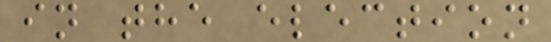in the election
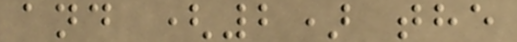and (2) the
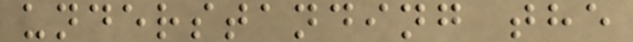understanding the
